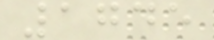1745
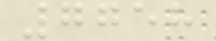7758
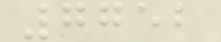7752
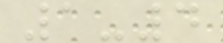1-4
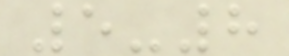5-8
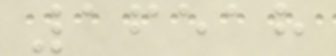16518
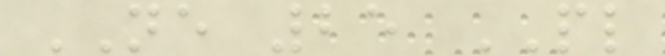NE 25 PL
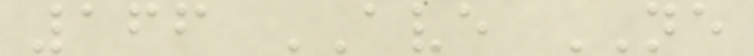166 AVE NE
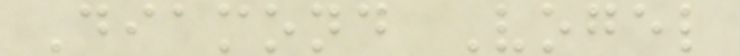Diamond Vogel
